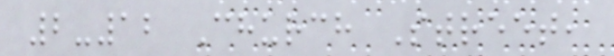2-12 Church Street,
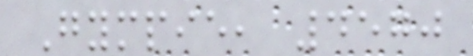Gympie, 4570
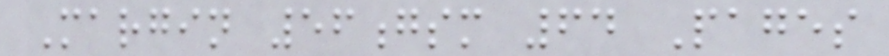Margin 56gsm 64 Pages
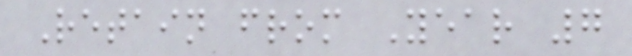Retain from Year 7
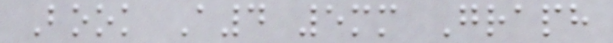Book A4 5mm Graph
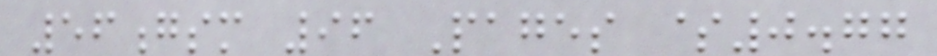56gsm 96 Pages $0.77
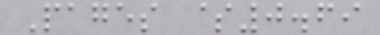Pages $0.69
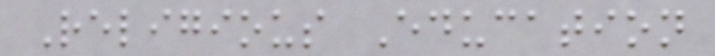Religious Education
